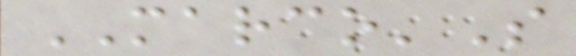MARCO'S
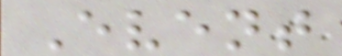Event
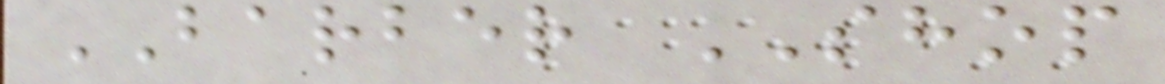BARBER SHOP
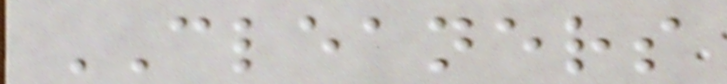CLEANERS
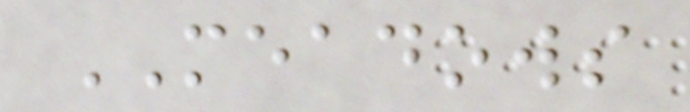MEADOWS
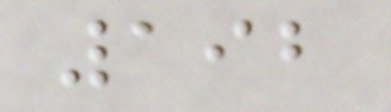192
